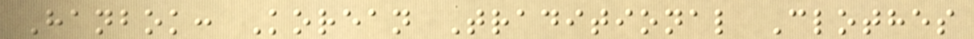Hanbok: Korean Traditional Clothes
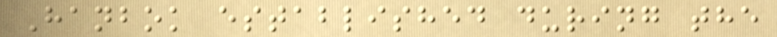Hanbok established during the
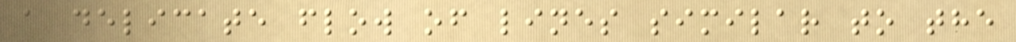a delicate flow of lines similar to the
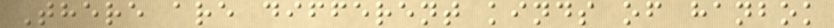There are different kinds of hanbok
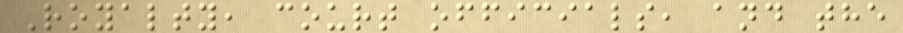Royalty, court officials, and the
